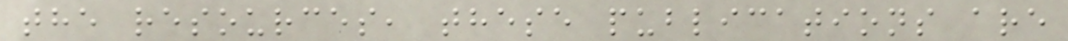the resources, these publications are
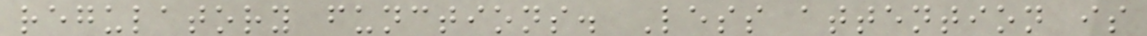regulatory functions. Less attention is
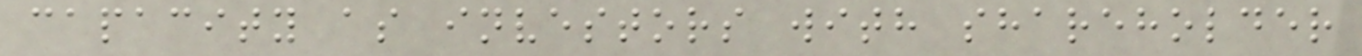capacity as investors with shareholder
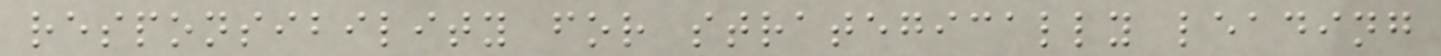responsibility for strategically leading
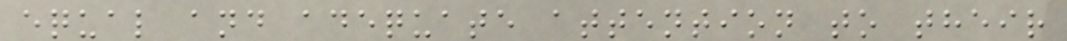equal and adequate attention to their
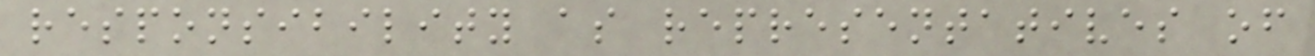responsibility as representatives of
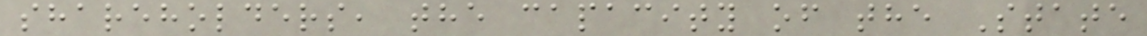shareholders, the capacity of the State
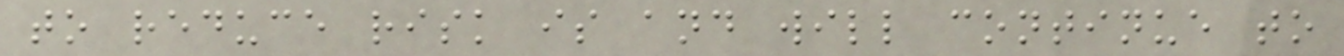to reduce risk is and will continue to
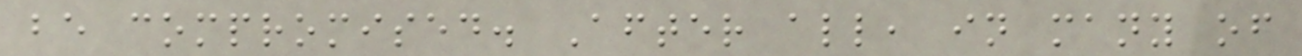be compromised. After all, in many of
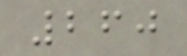260
